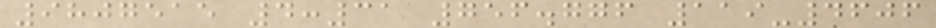9807515 4:31 756.776 119-4606
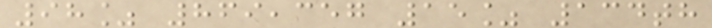98% 869,357 15% 134th
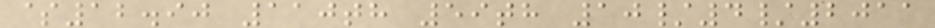$12.90 110th 59th 10/4/2011
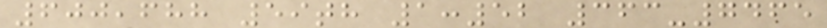600,688 59th 1:52 363-7465
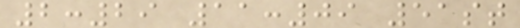2:29 11:09 51st
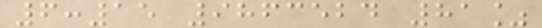6:15 9863524 81%
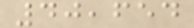40,654
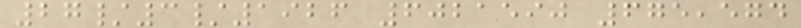27/3/1926 6021590 675,574
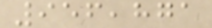956,871
